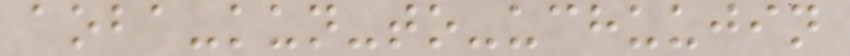aoba-kun-to-uchuujin
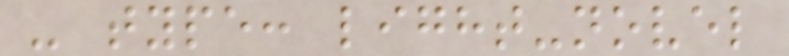- type: light-novel
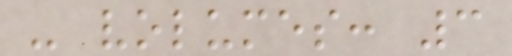- volumes: 3
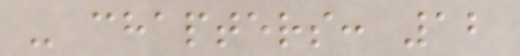- chapters: 12
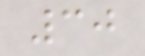30
